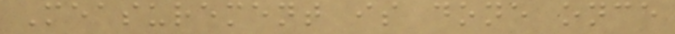Measurement is done once
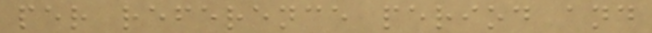per reference period and
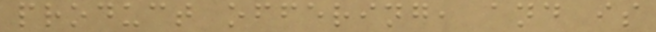product offering, and is
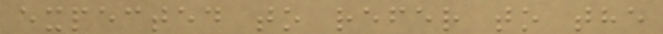expected to refer to the
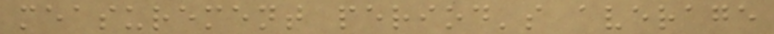measurement period's average
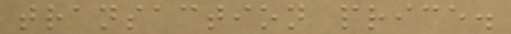transaction price.
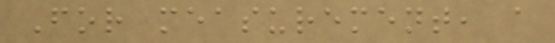For measurement, a
